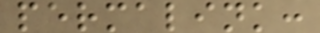permalink:
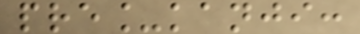pre_kanji:
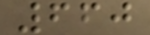660
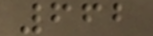662
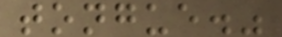tongue."
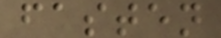fasten
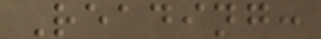Reading:
